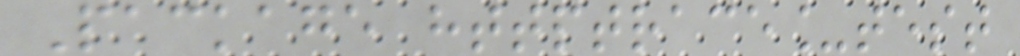Package httptrace_test
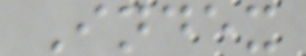Index
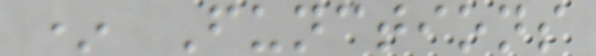* Functions
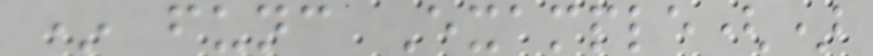* func Example()
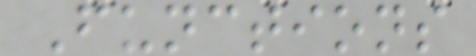Functions
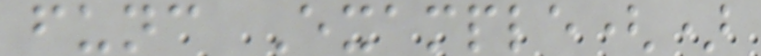func Example()
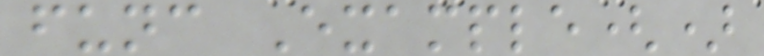func Example()
